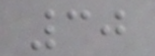30
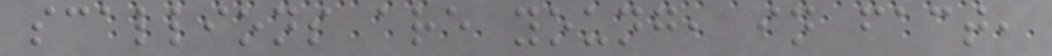scallions are young, in fact,
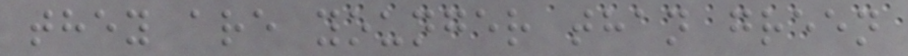they are younger than green
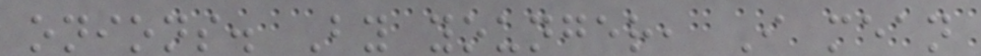onions. By younger, I mean
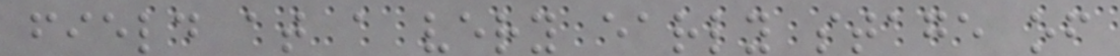field at a very early stage of
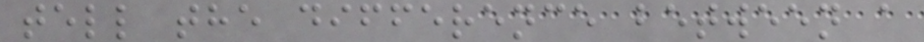tell the difference between a
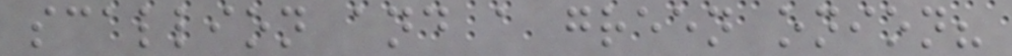scallion and a green onion?
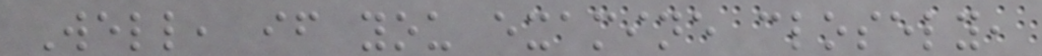Well, if you examine closely,
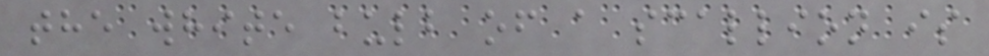the white bulb of a scallion is
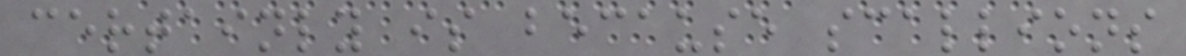certainly is because scallions
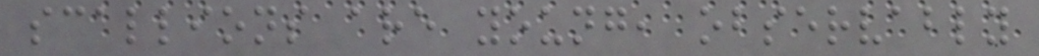scallions are young, observably
